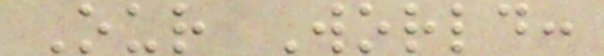Our World:
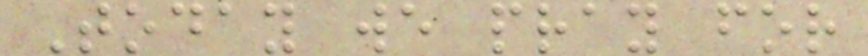Today we pray for
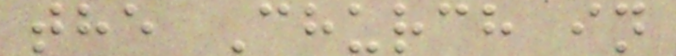the Church in
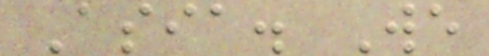Asia. We
